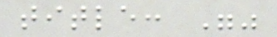title: ""
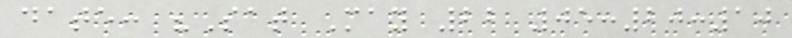date: "Sat May 22 05:20:10
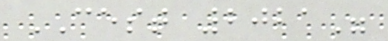CEST 2021"
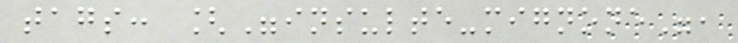tags: ["insulte-mignone",
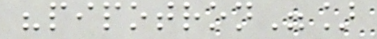"pipotron"]
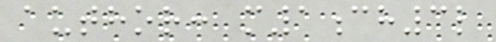author: m1ch3l
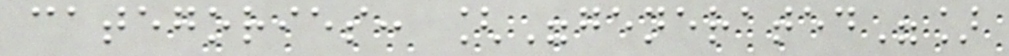categories: ["generated"]
